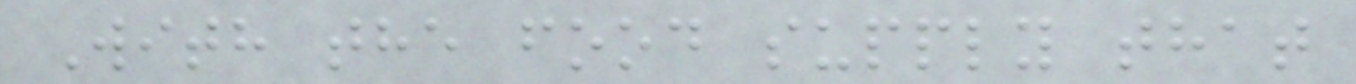With the food supply that
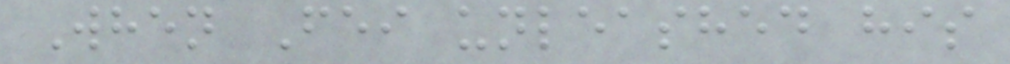When Fei unleashed his
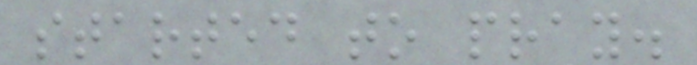started to pray.
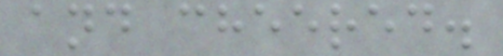and cheered.
